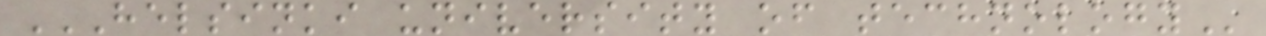HELSINKI UNIVERSITY OF TECHNOLOGY
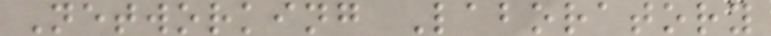Networking Laboratory
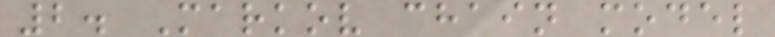2. Markov chain model
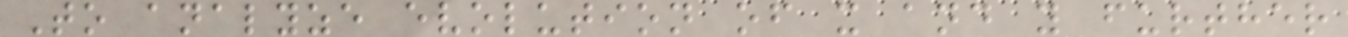To analyze evolution of x and y further
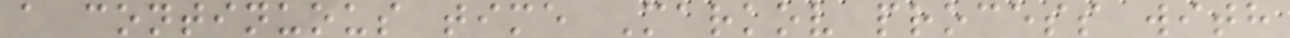a continuous time Markov process with
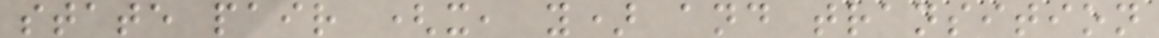state pair (x, y) and transition
